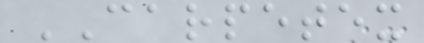CARPETEX
